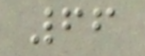66
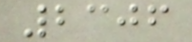2306
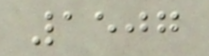1507
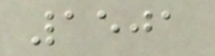1501
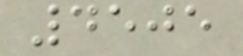4505
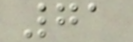71
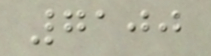7100
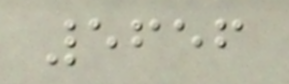5656
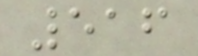516
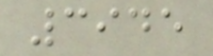3945
